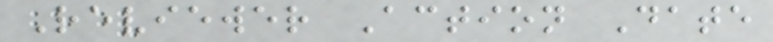Reviewer Action Date
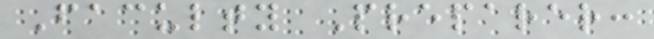Faculty Preparer:
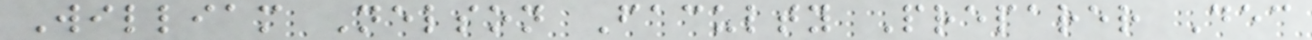William Nelson Faculty Preparer Dec
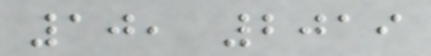10, 2019
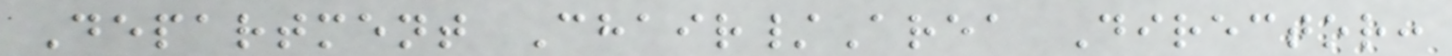Department Chair/Area Director:
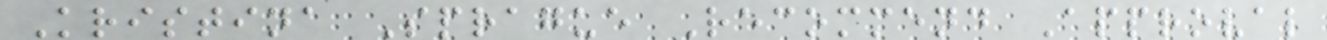Kristina Sprague Recommend Approval
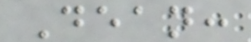Dean:
